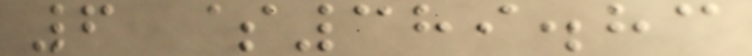6 $389.83
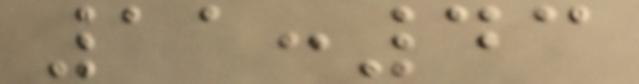11:43
